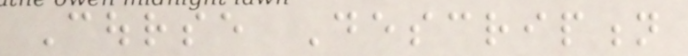Course Description
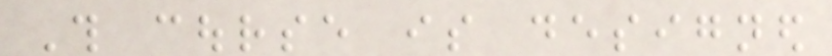This course is designed
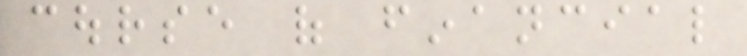course of financial
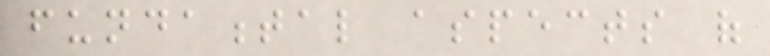fundamental aspects of
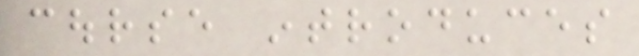course introduces
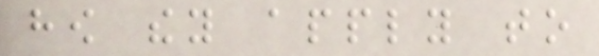how they apply to
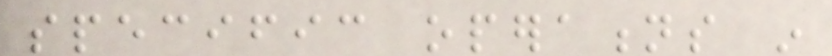specific operations in
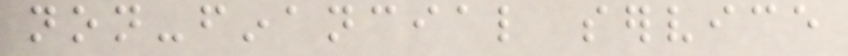non-financial service
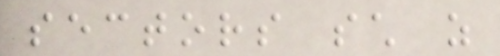sectors such as
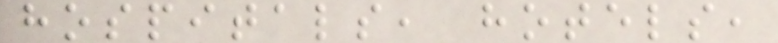hospitals, hotels,
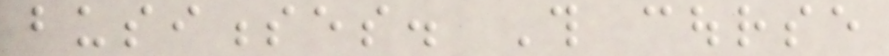businesses. This course
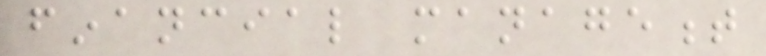financial management
